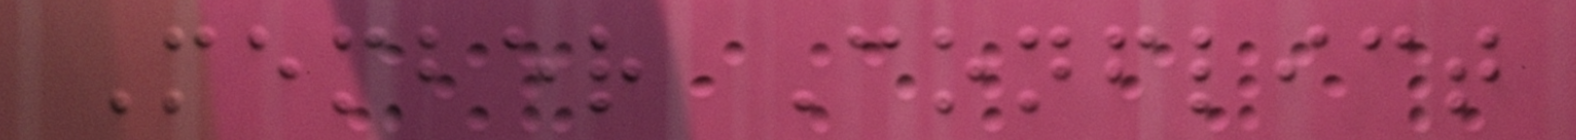Member Conflict
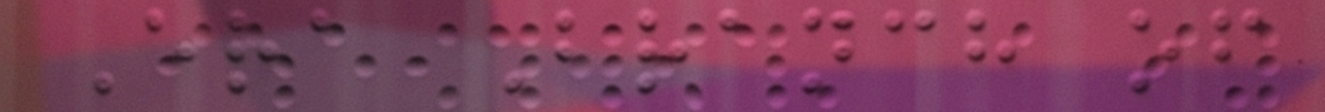Era Branch of
